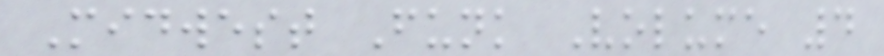Midwest Funk Volume 4
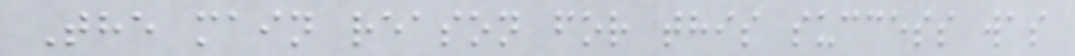The main reason for this success was
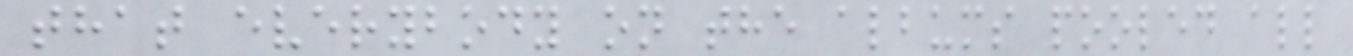that everybody on the albums pooled all
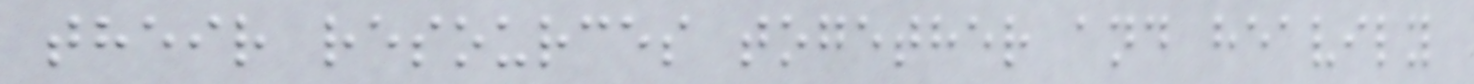their resources together and heavily
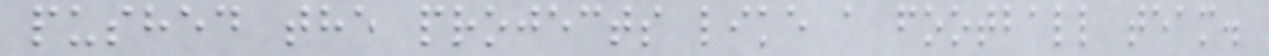pushed the projects like a football team.
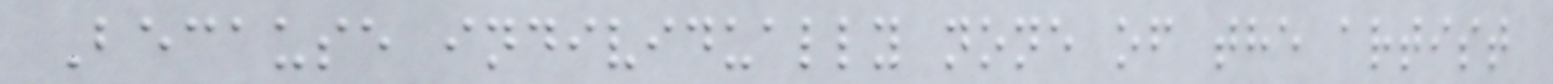Because individually none of the artist
